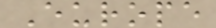Europe
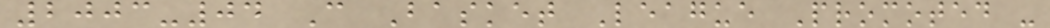2003-04 C Basket League Promoted -
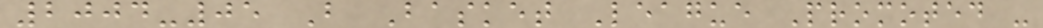2004-05 B Basket League Promoted -
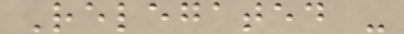Relegated -
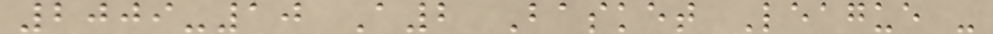2009-10 A2 Basket League -
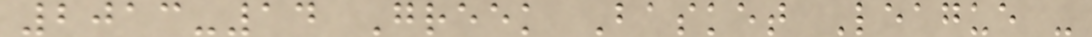2013-14 Greek Basket League -
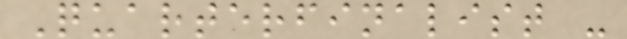Quarterfinalist -
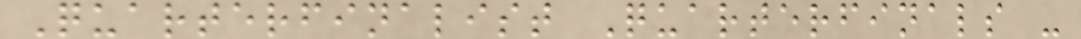Quarterfinalist Quarterfinals -
